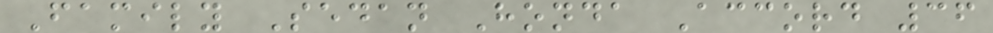Family Sedan Honda Accord 36
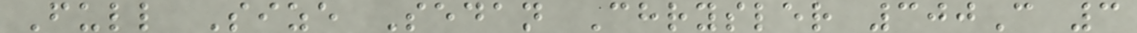Full Size Sedan Chrysler 300C 3
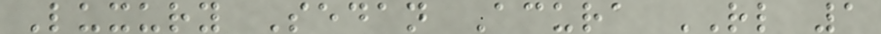Luxury Sedan Acura RL 1
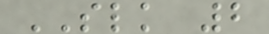SLK 2
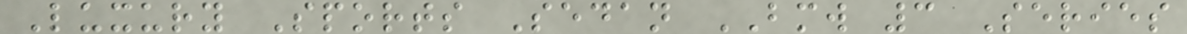Luxury Sports Sedan BMW 3 Series
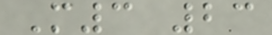M3 23
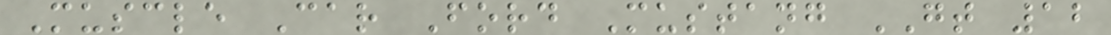Muscle Car Ford Mustang GT 12
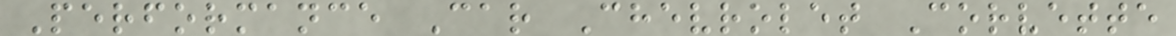Performance Car Chevrolet Corvette
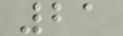21
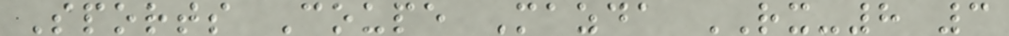Sports Coupe Mazda RX-8 3
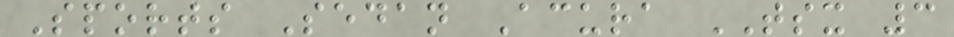Sports Sedan Acura TSX 3
